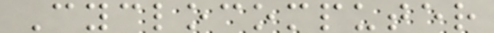Cyclocomputer
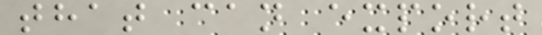that can export
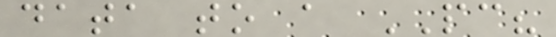data to a PC?
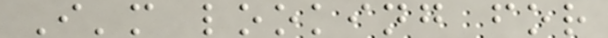I'm looking for
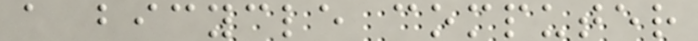a bicycle computer
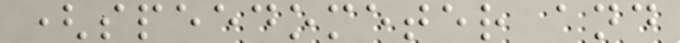(speedometer and
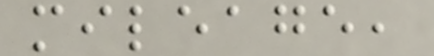mileage,
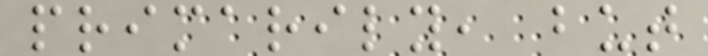primarily, but
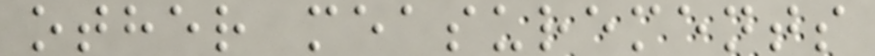other measurements
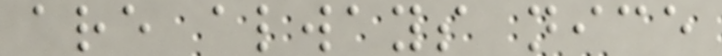are always nice
